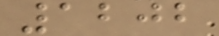1202
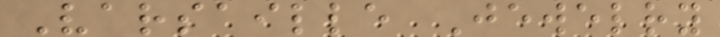Varsaille Jewelry
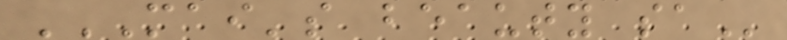MAI'S BEAUTY SA
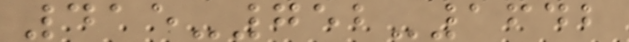415-752-1642
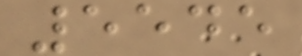5545
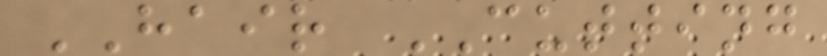HAIR CUTTING
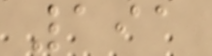191
